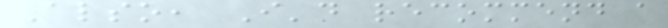Also, I'd recommend a
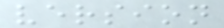version
